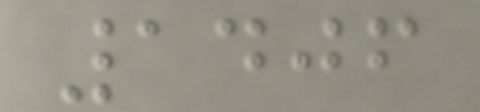1406
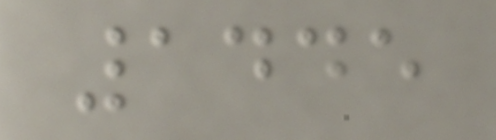1445
